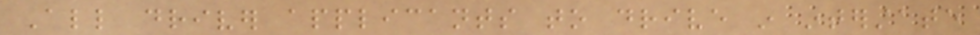All driver applicants to drive in interstate
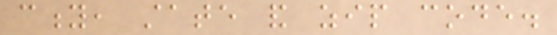city, state and zip code.
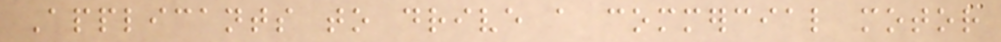Applicants to drive a commercial motor
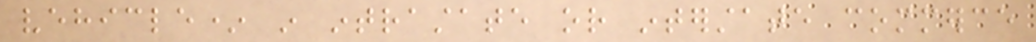vehicle* in intrastate or interstate commerce
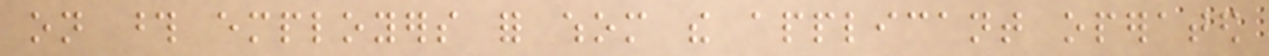on those employers for whom the applicant operated
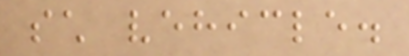such vehicle.
